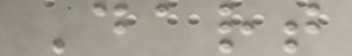Dart
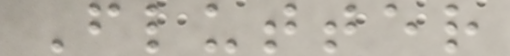Flutter
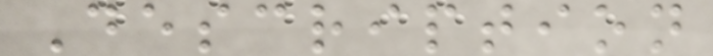Description
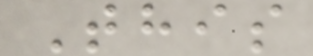This
